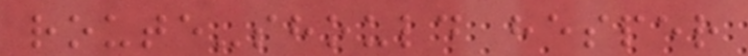route-should hesper
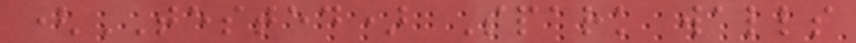(TESTED) Spark walls
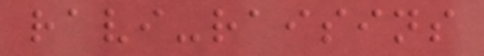ravi-raisins
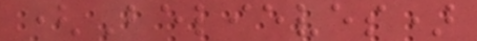(Believes)
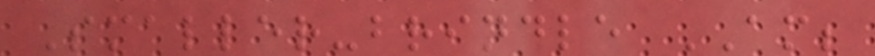Smaller-brindle AM;
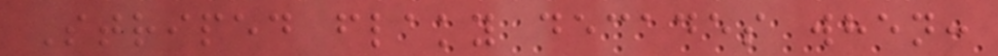Striped flaky decades when:
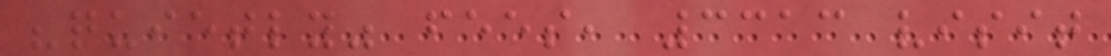"quietly" fees, 3313 visit
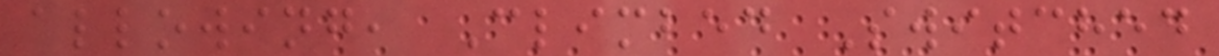allowing, Climbed Switched
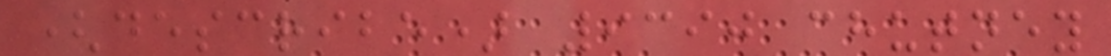(describe) 9390 chutney
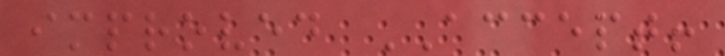improved ACCEPT!
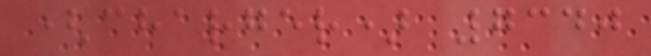(charger) 7340
